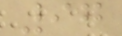97
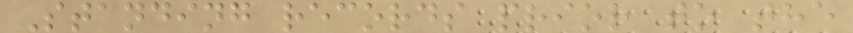Standing records prior to the
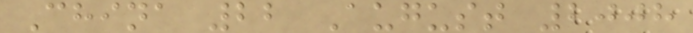China 22 August 2008
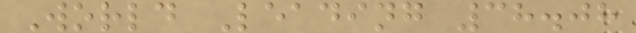World Leading 38.08
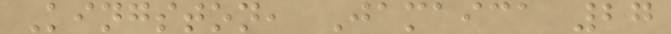Kingston, Jamaica 27
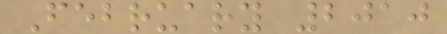February 2010
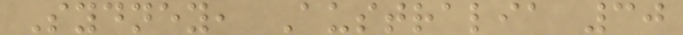Sydney, Australia 30
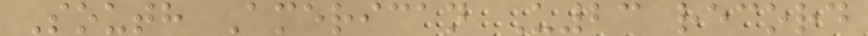South American U23 record
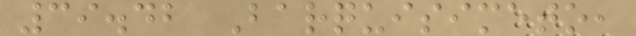39.42 Barquisimeto,
